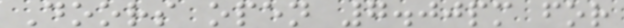Doors open 7.00pm for
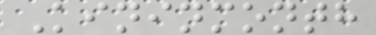Kininmonth
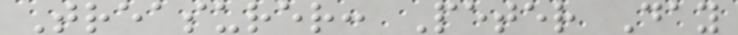Treasurer: Peter Day
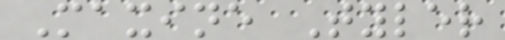Maxine Tyler
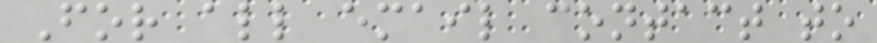For all email contact to
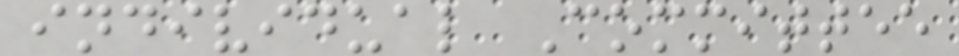individual Committee
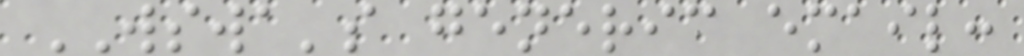WSWA's generic email:
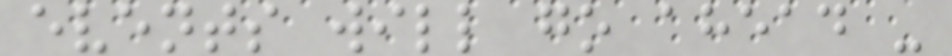events will go ahead -
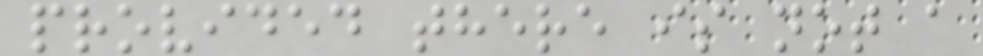provided there is not a
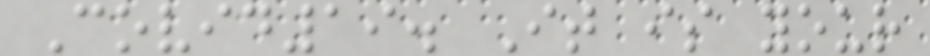Covid19. It is your
